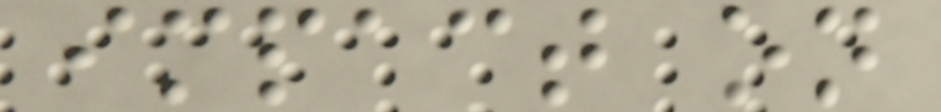impact on
